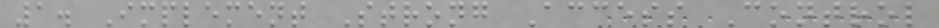1. Implement Strong Access Control
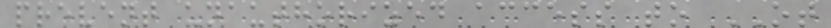prevent unauthorized access to OT
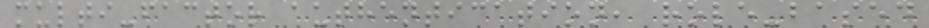multi-factor authentication, role-based
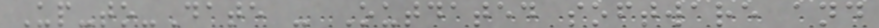Up-to-Date - Outdated software and
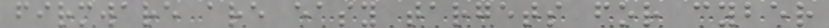firmware are easy targets for cyber
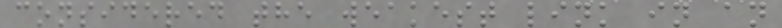considered the weakest link in an
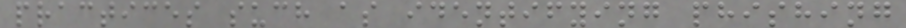practices such as identifying phishing
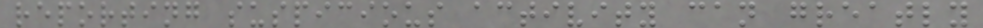reporting suspicious activity can greatly
